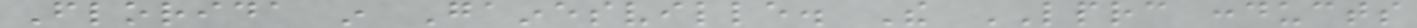Florida in Gainesville. The LPRC conducts
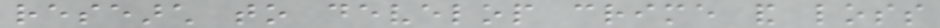research to develop crime and loss
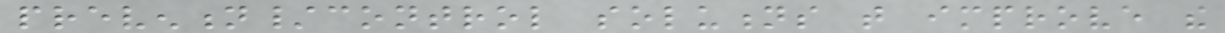prevention/control solutions that improve the
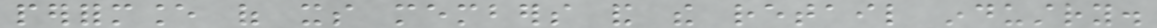performance of its members and the retail industry.
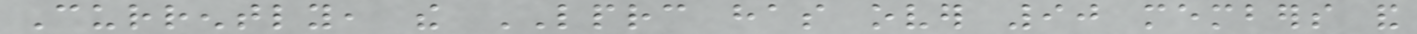Currently, the LPRC has over 90 members and
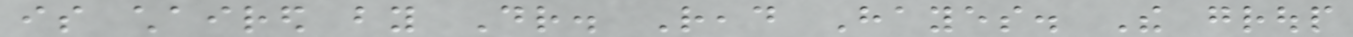is chaired by Dr. Read Hayes. The group
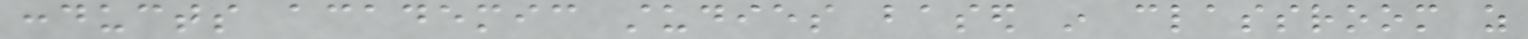conducts academic studies based in classroom as
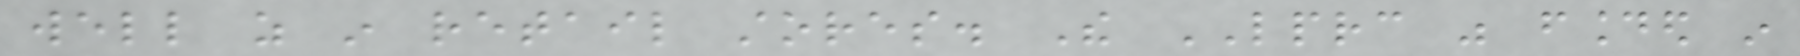well as in retail stores. The LPRC was founded in
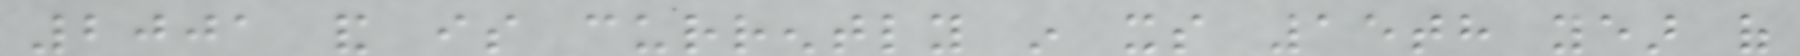2001 and is currently in its 15th year of
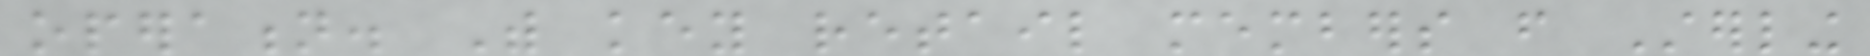operation. With key retail members from Sterling
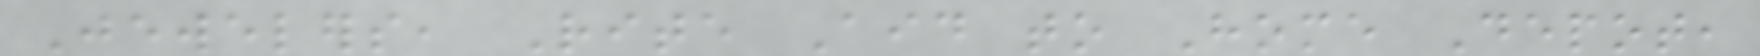Jewelers, Rite Aid to Home Depot,
